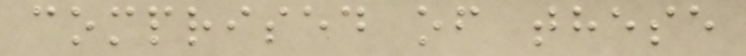comprised of these
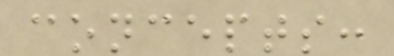concepts:
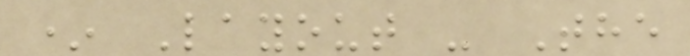* Layout - The
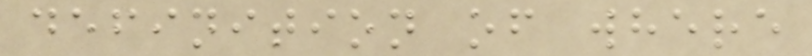definition of where
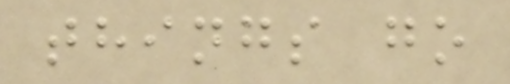things go
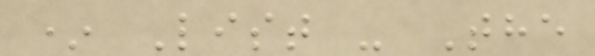* List - The
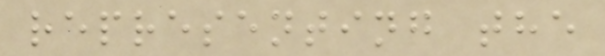representing the
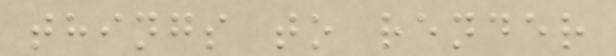things to render
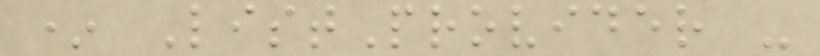* ListProvider -
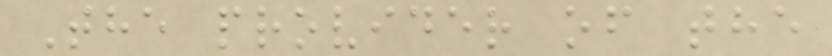The provider of the
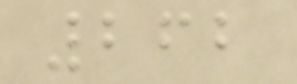262
